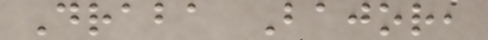Draba Bajor,
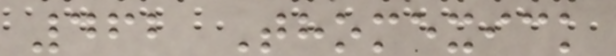462 Thomexick
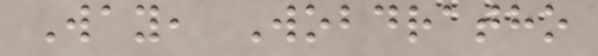Way, Wobdratho
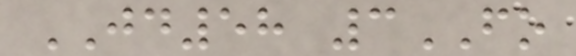JD58 3FO
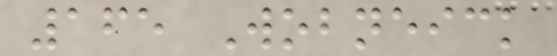165 Wobneick
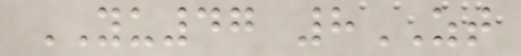YU47 8ZT
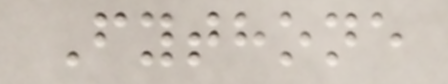Fythone
